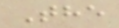The
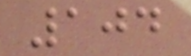104
